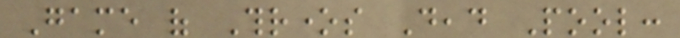Game of Thrones Dead Pool:
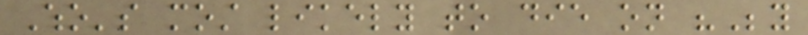Who's most likely to die on "Beyond
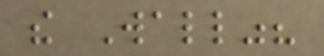the Wall"?
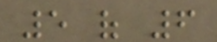5 of 6
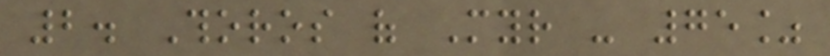2. Thoros of Myr - 75%
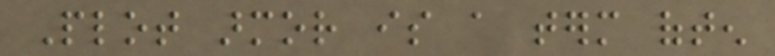Plot armor is a term often
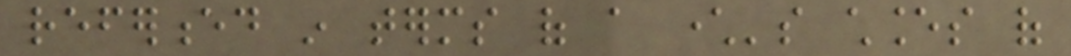referenced in terms of a character's chances of
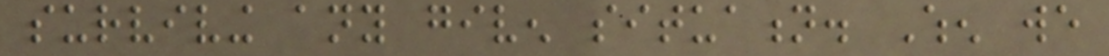surviving any given situation. When we
